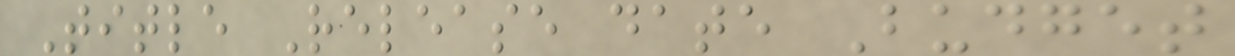Title Release date Budget
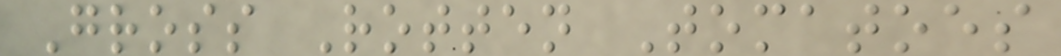Gross Rotten Tomatoes
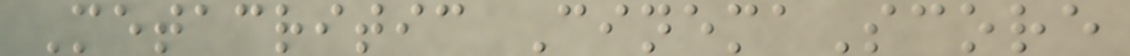Metacritic CinemaScore
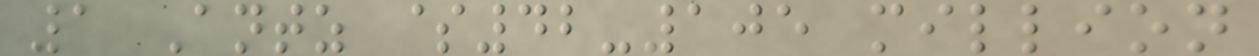1 Antz $42-105 million
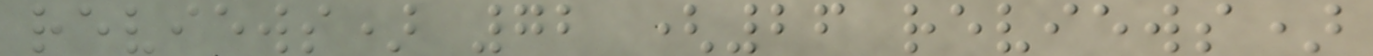reviews) 72 (26 reviews)
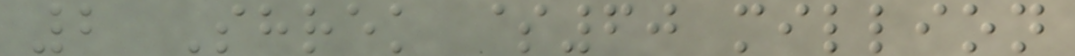2 Shrek $60 million
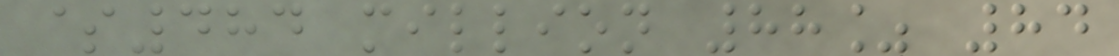$484 million 88% 84
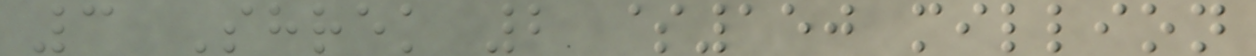3 Shrek 2 $150 million
